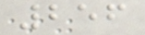256
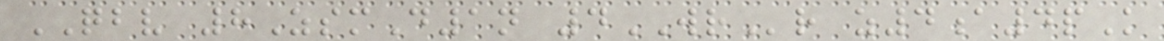QBV 8ZsmD1n 4WRr z4a4pK
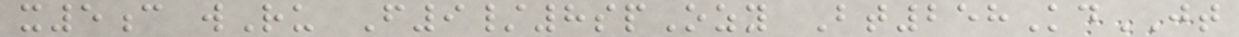x5c wRu F9/8spOzy Bt258KdJT
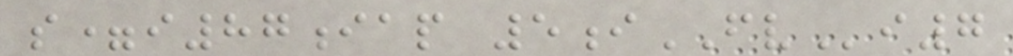s=i87iap 5iFVi7
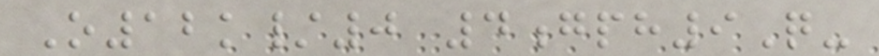O12k/0 4gph9Q-
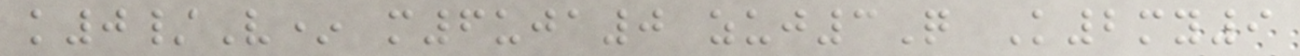k0/V* m6uja0 zuj3Q K2my9
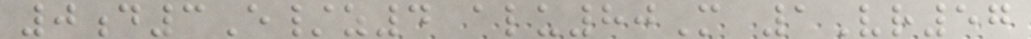0d3E/z4 alu80M 1Vr57
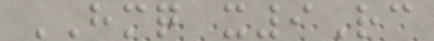HMQ x9Rc
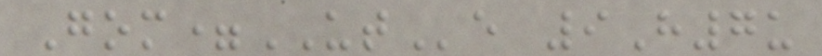Gom=UTe 9H7u
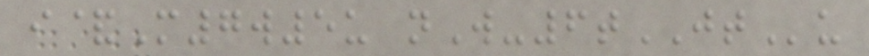i&M7w5u nW-6tJTu
